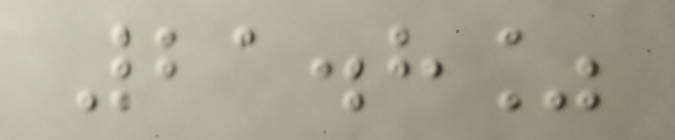21.8%
